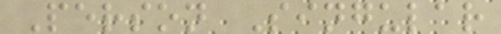Person Singular
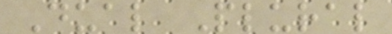Dual Plural
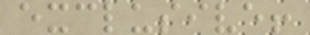exclusive!
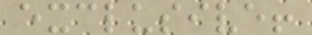exclusive!
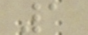1
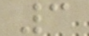3
